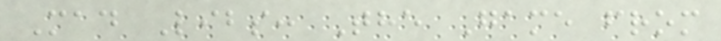Mad Libs: The Game from
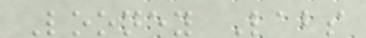Looney Labs
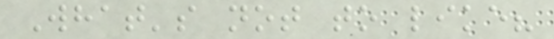What's not to like?
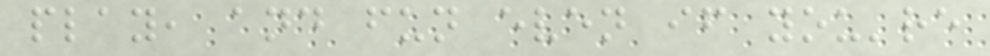play, and fun even if you're
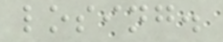losing.
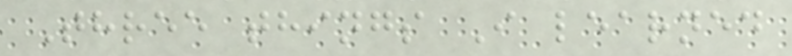Three things I learned
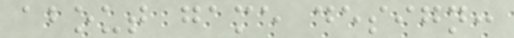about game design:
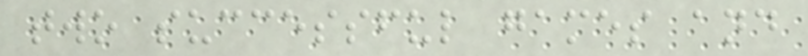two successful games and
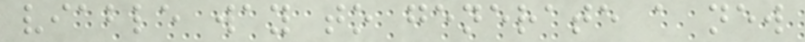viable way to generate a new
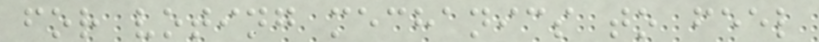for voting mechanics to feel
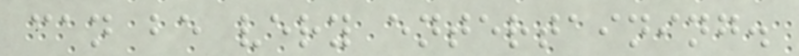can be very entertaining.
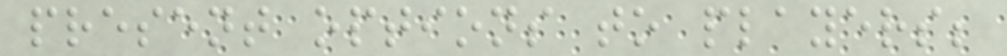present options to players;
